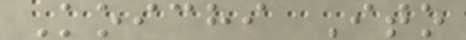Koichi Ito
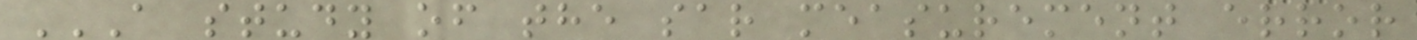A STUDY OF THE SAR MEASUREMENT ERROR
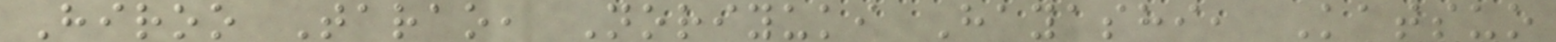Hiroo Tarao, Noriyuki Hayashi, Katsuo
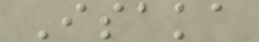Isaka
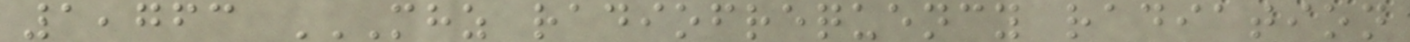1,763 MHZ RADIOFREQUENCY RADIATION
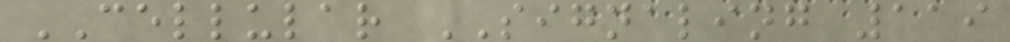CELLULAR SIGNALING 119
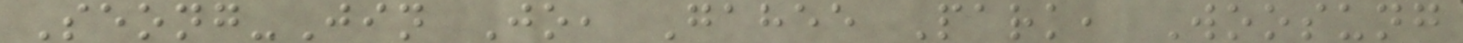Seong-Jin Jo, Gahee Park, Woosung
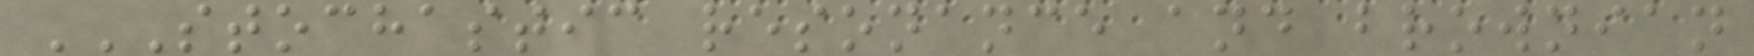STOCHASTIC RESONANCE AND BROWNIAN
